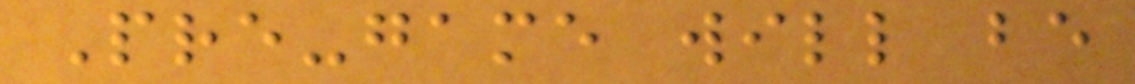Pre-game will be
